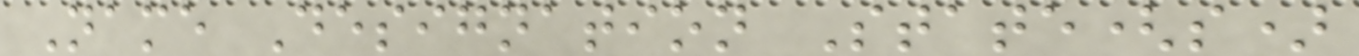Name Designation State(s)
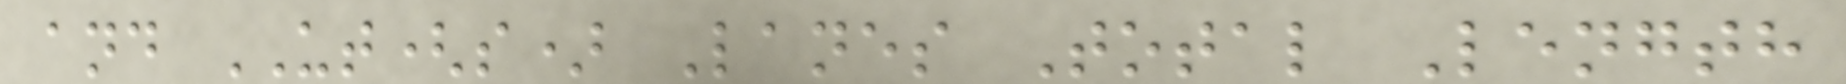and UT(s) Lanes Total Length
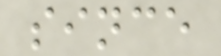since
